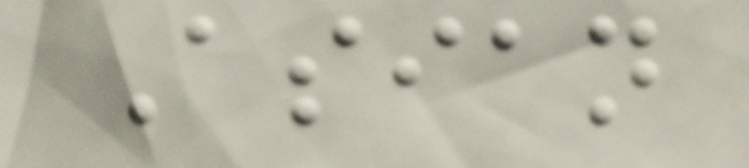Asian
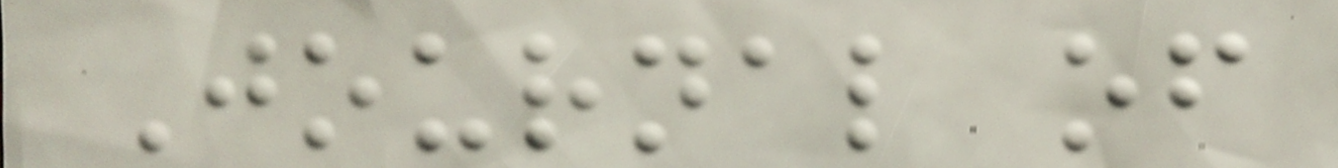Journal of
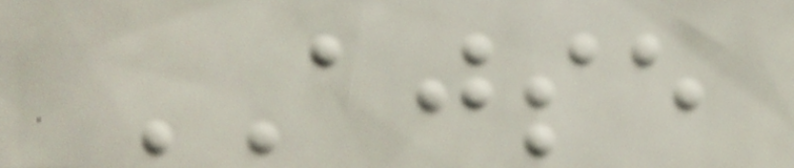AJSE
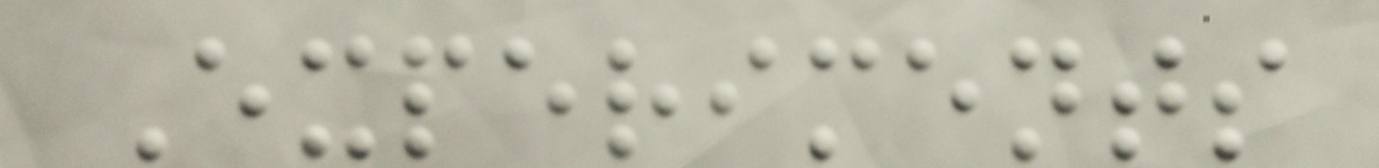Experiments
